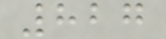827
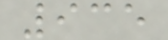935
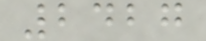2427
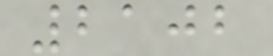2102
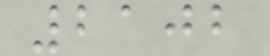2102
